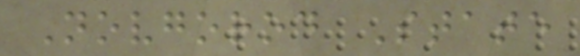Novgorod State
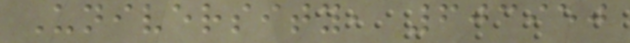University, 603950
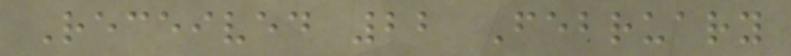Received 22 February
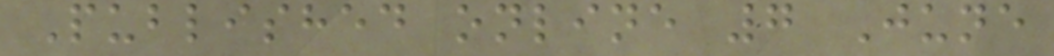Published online 7 June
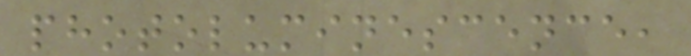photoluminescence,
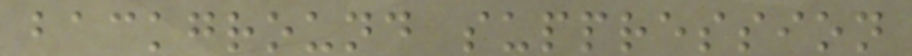background suppression
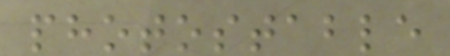photostable
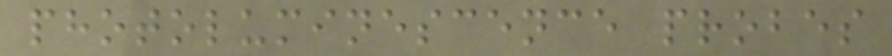photoluminescence probes
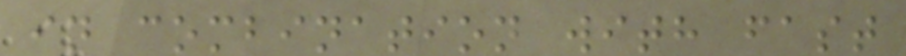in combination with fast
